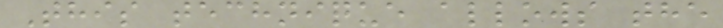This technique allows the
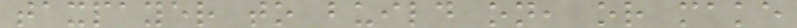taxpayer to build on, or make
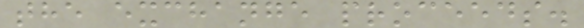the exchange proceeds.
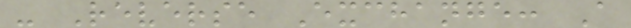- Reverse Exchange: A
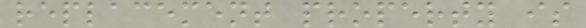replacement property is
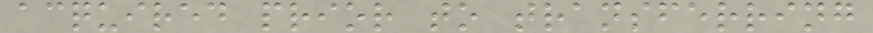acquired prior to transferring
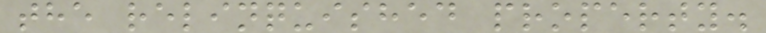the relinquished property.
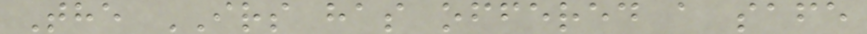The IRS has offered a safe
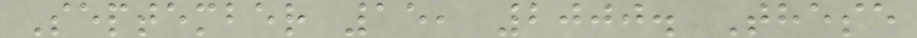September 15, 2000. These
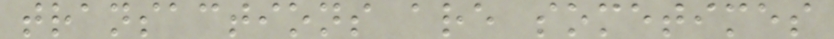transactions are sometimes
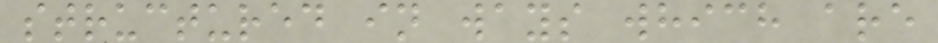structured in ways which are
